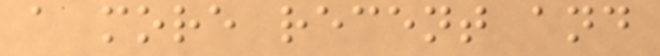a more recent and
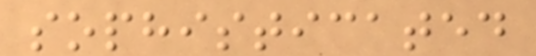sophisticated
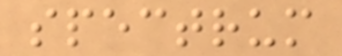spectrum
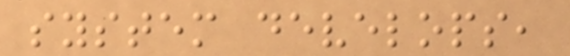system develops,
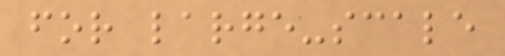for large-scale
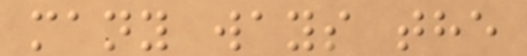many ways the
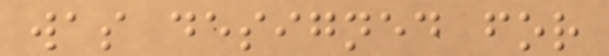was designed for
